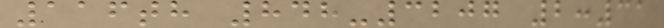116th 848-3207 2:31
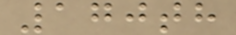170th
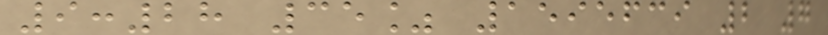9:28 35% 1595639 2 7
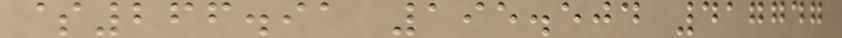$266.91 195.504 417747
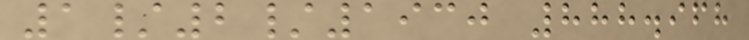1/2/1930 888.968
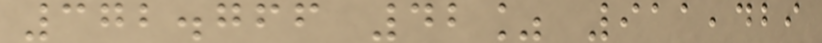372.766 42% 911,429
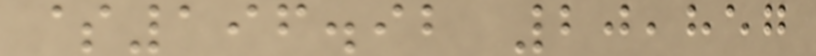$196.92 20,857
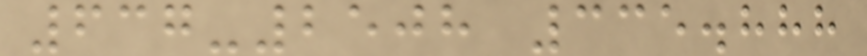637-2508 335.888
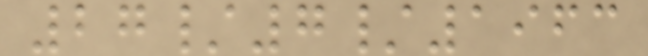27/7/1963
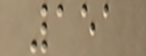151
